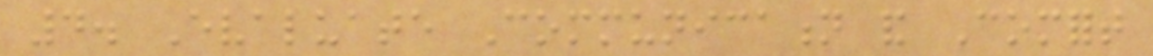4. Evaluate Communication and Comfort
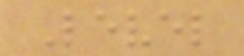Level
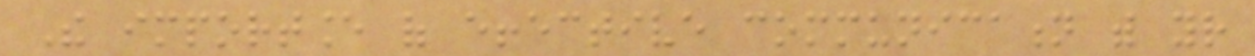The importance of effective communication with your
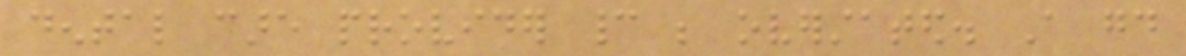dental care provider cannot be overstated. A good
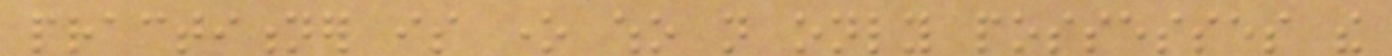practitioner is one who not only possesses the
